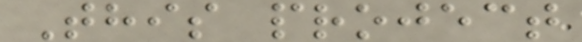This project
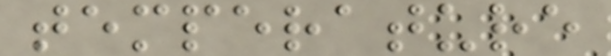temperature
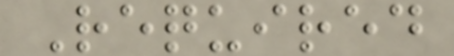Required
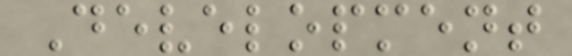Development
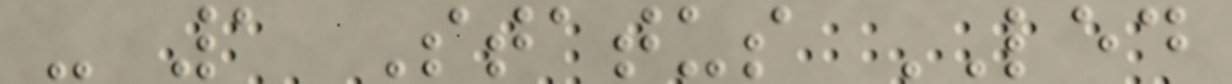- 1 Status LED
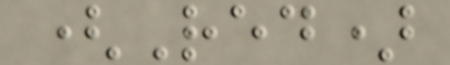(Red)
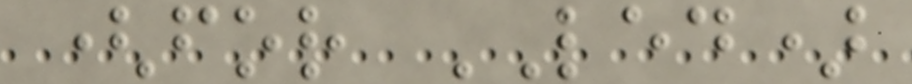(for LED)
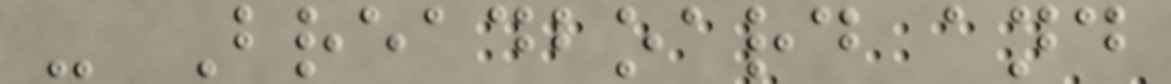- Breadboard and
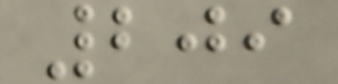209
